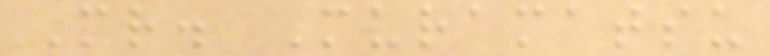Mr. Muramatsu
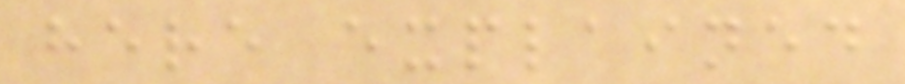here explained
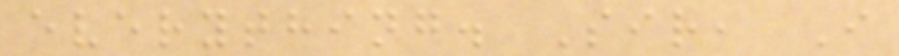everything. Sir, I
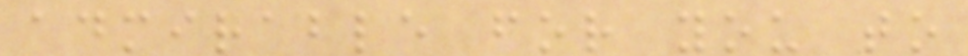admirable for you to
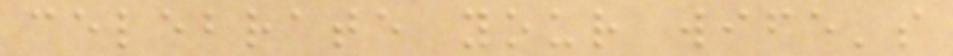celebrate your wife's
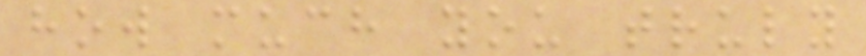how much you truly
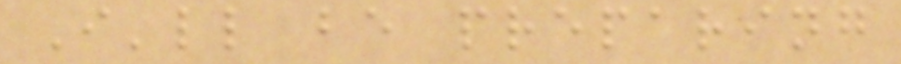I'll be preparing
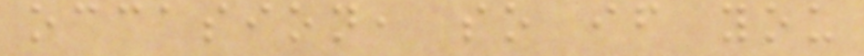occasion, so if you
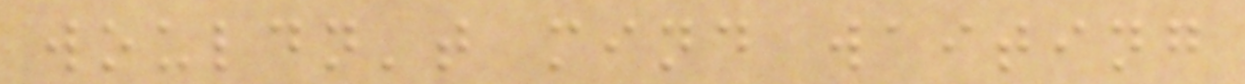wouldn't mind waiting
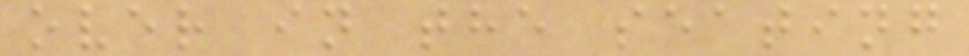over in the seating
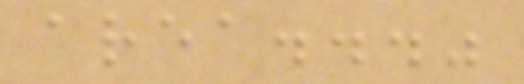area..."
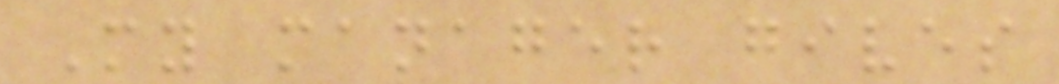My manager gives
